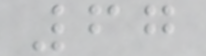67
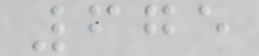675
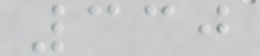330
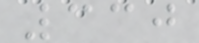330
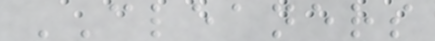CLEANERS
